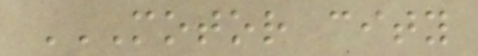MOTOR CITY
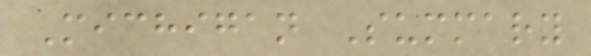Michigan Summary
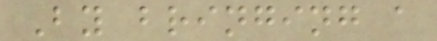By bringing a
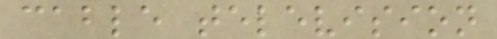cable television
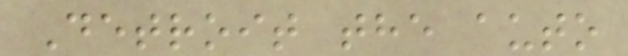Detroit the auto
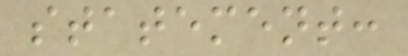statement:
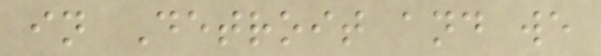in Detroit and we
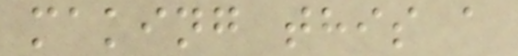making this a
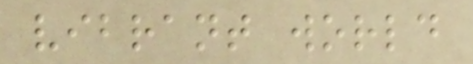vibrant world
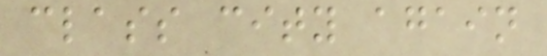class city again
